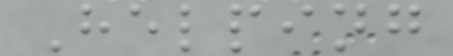Helping
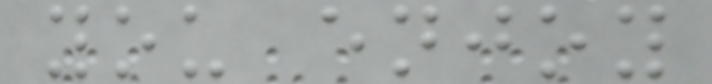you enjoy
